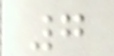7
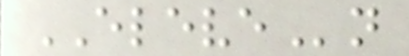ELEVEn
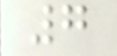7
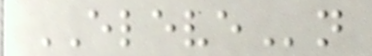ELEVEn
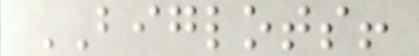BIGLOTS!
